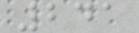241
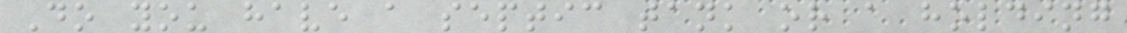Do you have a septic tank or a holding
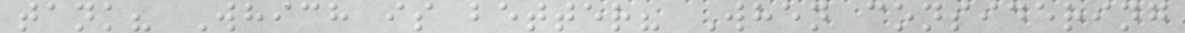tank? Which is better? When considering
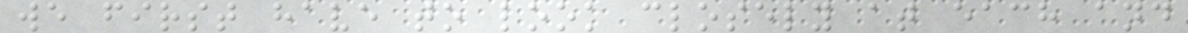we first have to look closely at each and
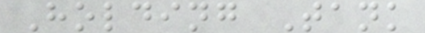Holding Tank
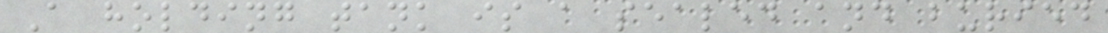A holding tank is a sealed and buried
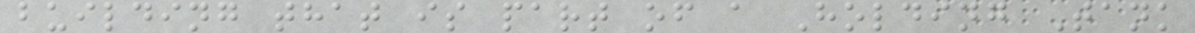building that is part of a Holding Tank
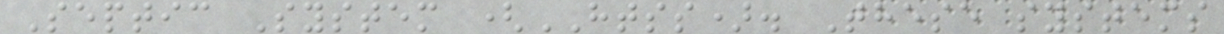Septic System (HTSS). These systems
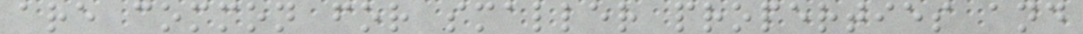are common for smaller properties and
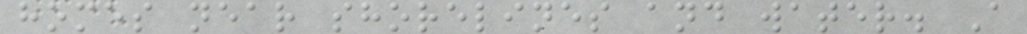homes near shorelines and water. A
